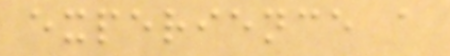experience a
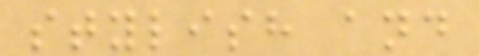stylish and
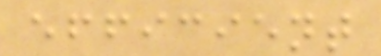efficient
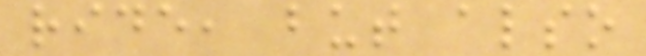ride, but also
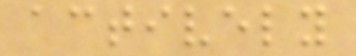actively
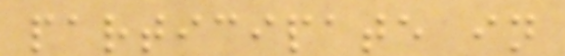participate in
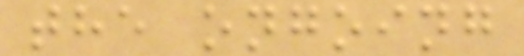the ongoing
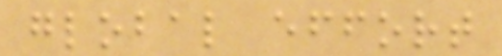global effort
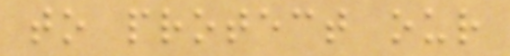to protect our
